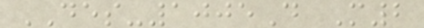DES-1005D M2
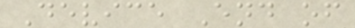Device End of
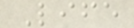Life
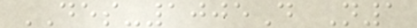DES-1005D N1
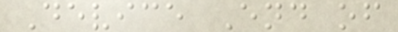Device End of
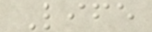Life
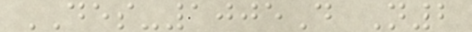DES-1005D N2
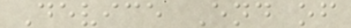Device End of
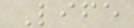Life
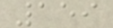159
